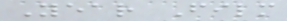Year Film
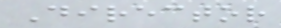Director
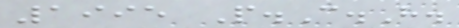1995 P.C.H.
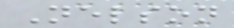Nelson
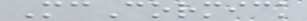McCormick
